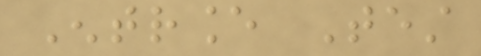Entrance Test
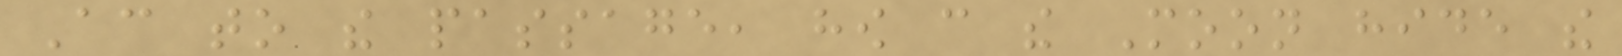According to the passage, how can the Moon hide the
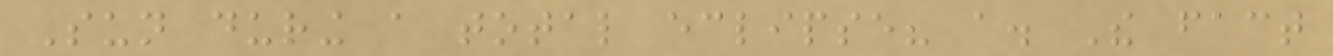Sun during a total eclipse? a. The fact
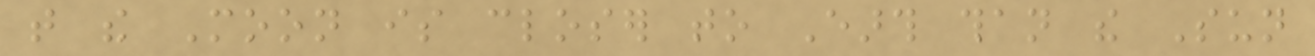that the Moon is closer to Earth than the Sun
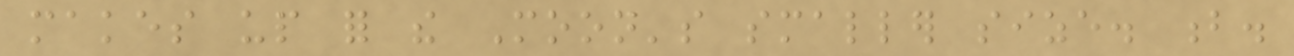makes up for the Moon's smaller size. b.
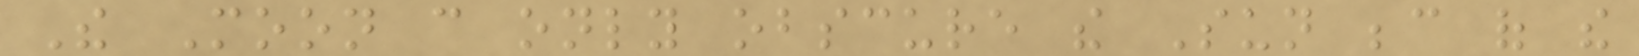The Moon can only obscure the Sun because of the
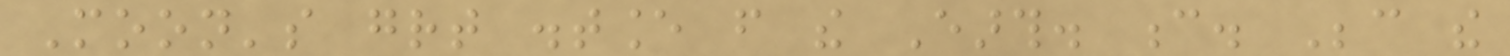Moon's great distance from the Earth. c. Because the
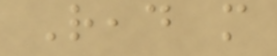Read more
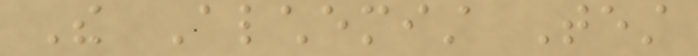The Alchemist Test
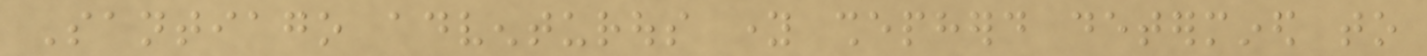Santiago adventurous young shepherd determined to
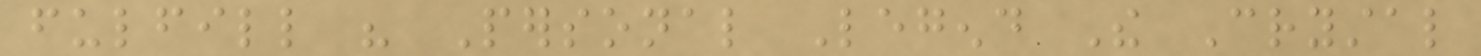fulfill his Personal Legend The Crystal
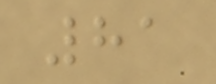81
